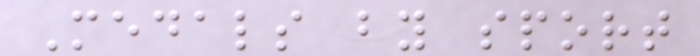Medals by sport
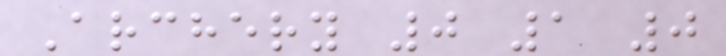Archery 0 1 0
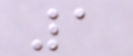1
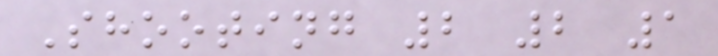Shooting 2 2 1
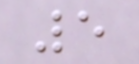5
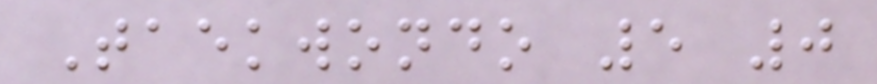Taekwondo 5 0
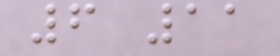6 11
